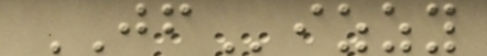JFizzy
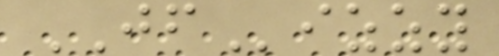JFizzy
